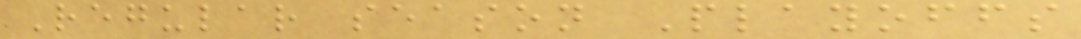Regular season Playoffs
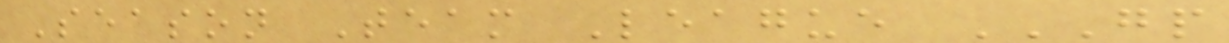Season Team League GP
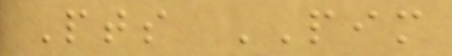Pts PIM
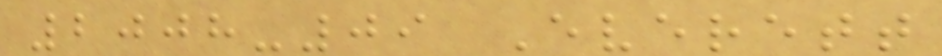2008-09 Everett
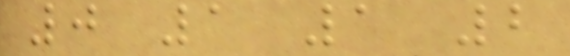0 1 1 2
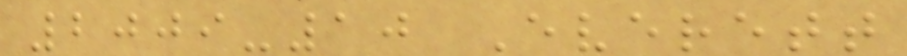2009-10 Everett
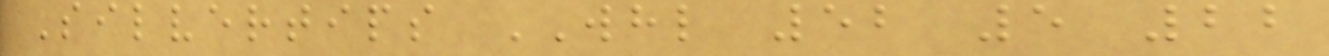Silvertips WHL 52 5 22
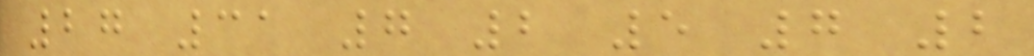27 31 7 2 5 7 2
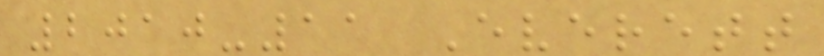2010-11 Everett
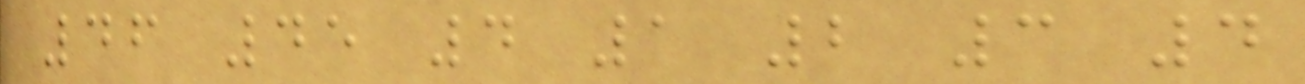46 45 4 1 2 3 4
